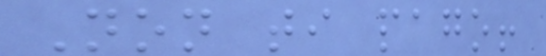Non ti pago!
